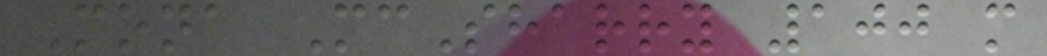Mona McSharry 100 m
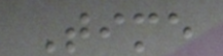Time
